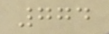774
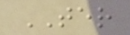TER
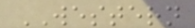WESTERN
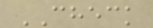CHECK
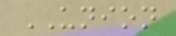UNION
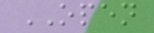OPEN
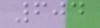604
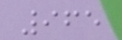965
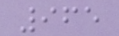965
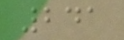241
